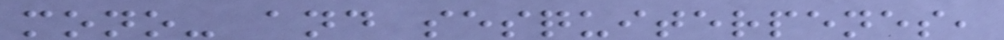mono- and sesquiterpenes,
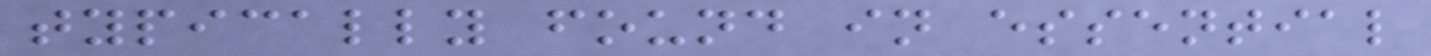typically found in essential
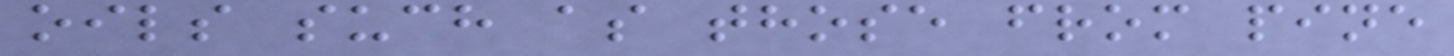oils such as those from pine
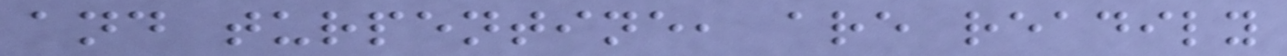and turpentine, are readily
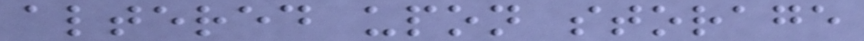altered upon storage
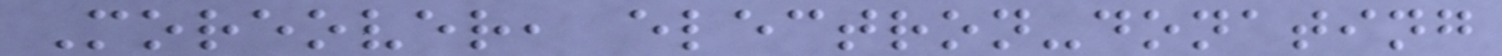Moreover, electron-donating
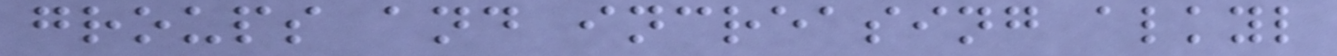groups and increasing alkyl
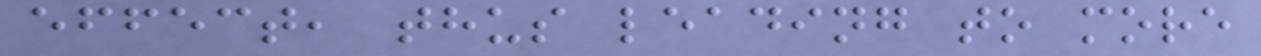effect, thus leading to more
